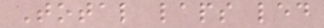Total laps led
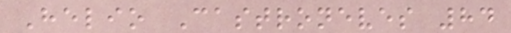Helio Castroneves 84
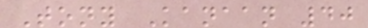Tony Kanaan 40
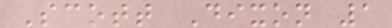Scott Dixon 1
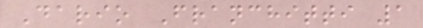Dario Franchitti 1
